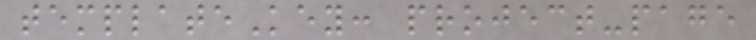templateKey: project-page
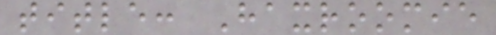title: Haxroomie
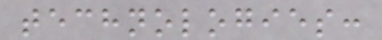technologies:
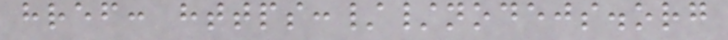href: https://nodejs.org
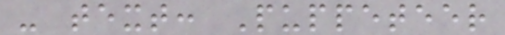- text: Puppeteer
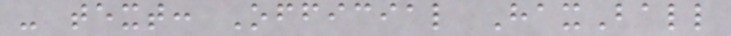- text: Official HaxBall
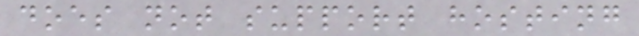does not support hosting
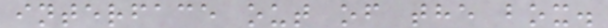interface out of the box.
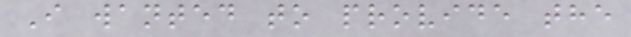I wanted to provide the
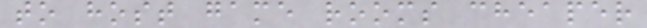to host game rooms cheaper
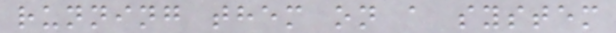running them on a system
